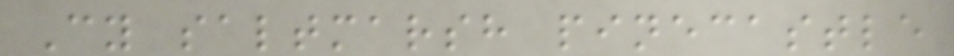Cy saltmarsh pinecastle
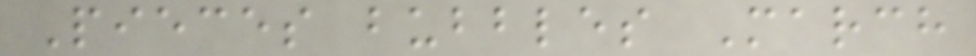Pieces bubbles March
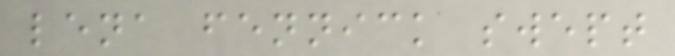lena fennick swept
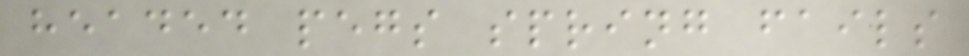headed pegs spring fails
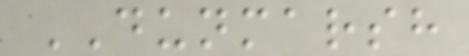DUNMARSH
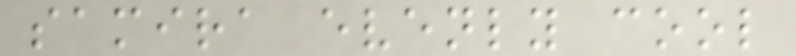samira evenly cool
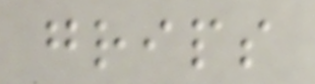grips
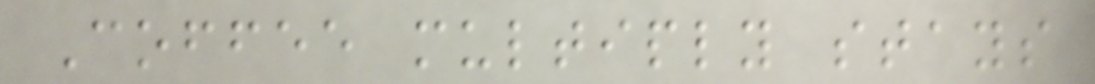Coffee multiply stays
